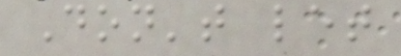Don't let
